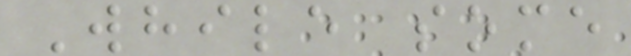While some
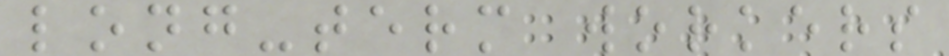long-term workers
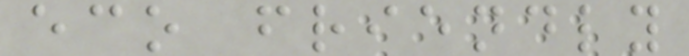eco friendly
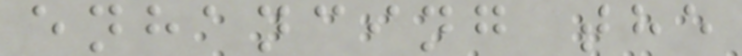enhancing the
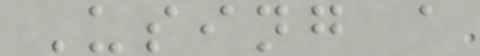Using a
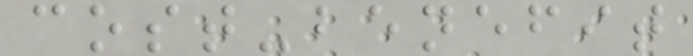cost-benefit
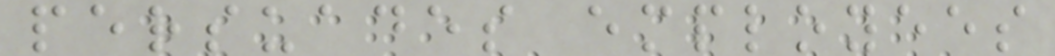persuades employees
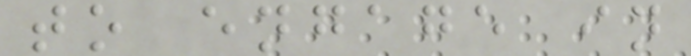to engage in
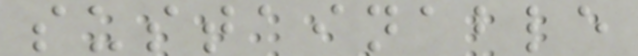sustainable
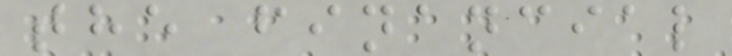the financial
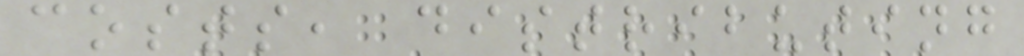costs, distributing
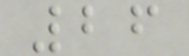26
